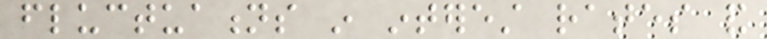fluctuations in interest rates and
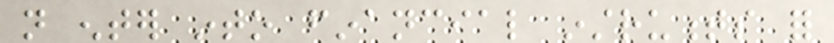not enter into financial instruments for
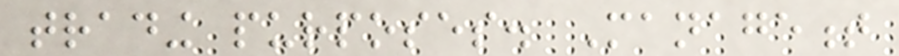trading purposes. Management
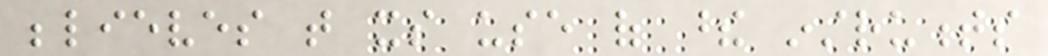believes that its use of these instruments
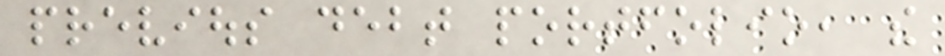previous debt portfolio, the
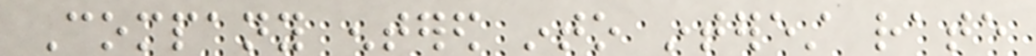Company entered into interest rate
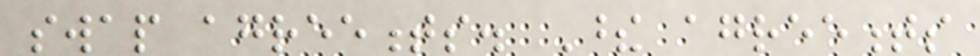swap agreements. These agreements
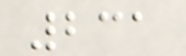231
